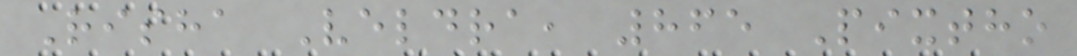Risha Veldra, 865 Pixtho
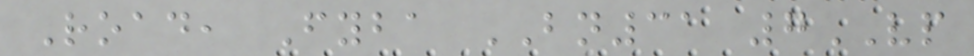Road, Fyba BN31 7VP
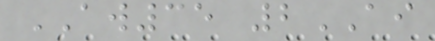AW35 2AI
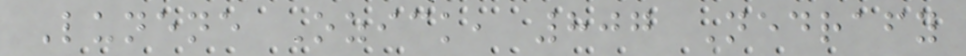Lunene Ozick, 807 Nedrafy
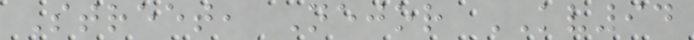Street, Nejor KV94
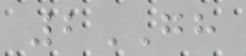2GH
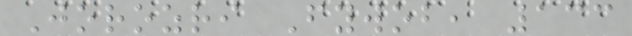Jorozri Fywob, 133
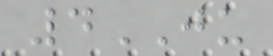4JU
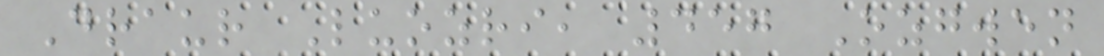Draur Luozri, 457 Ozgwen
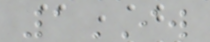1IW
